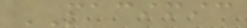PACIFIC
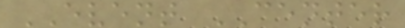EVENT CENTER
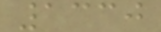1330
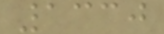1330
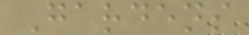Gardens
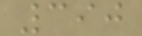390
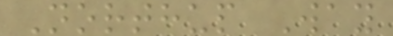Northup Way
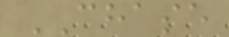CHASE
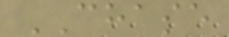CHASE
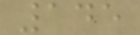145
